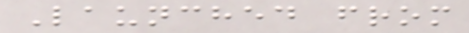Launched from
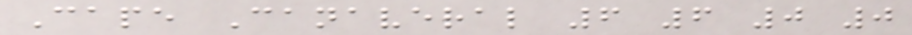Cape Canaveral 6 6 0 0
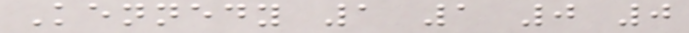Kennedy 1 1 0 0
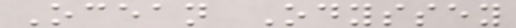Ocean Odyssey
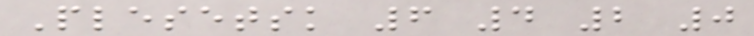Plesetsk 6 4 2 0
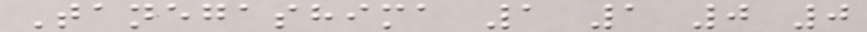Tanegashima 1 1 0 0
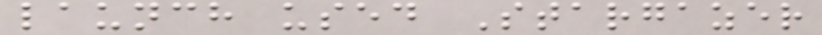launch used Stargazer
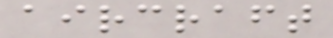aircraft
